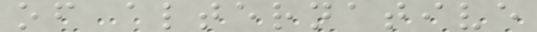of alternative
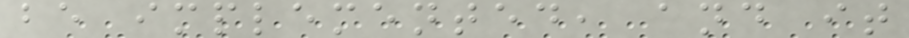be implemented, and it
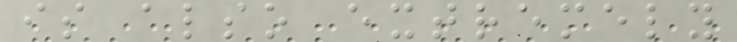is also extremely
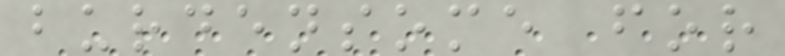burdensome for
